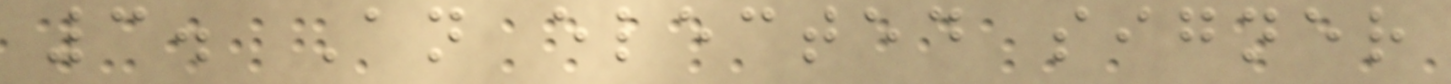3. An elected signer
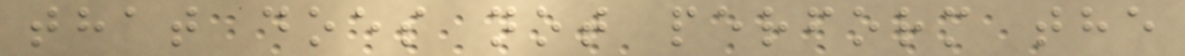that does not perform the
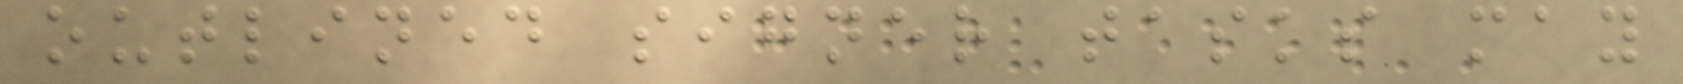outlined signer tasks may
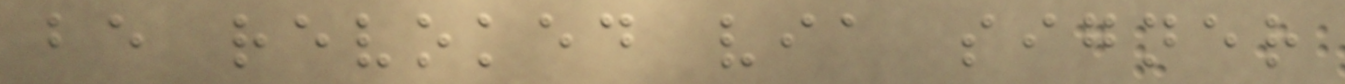be revoked via signer
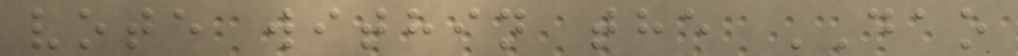vote within the DAO
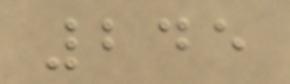245
